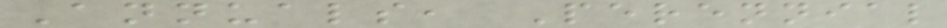Annuals, Perennial
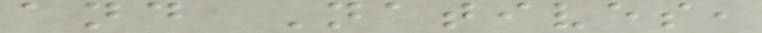and Natives,
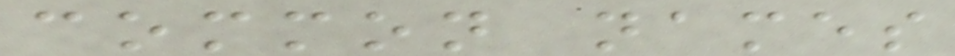common names
